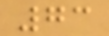73
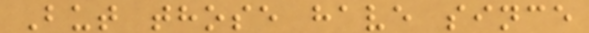But those have since
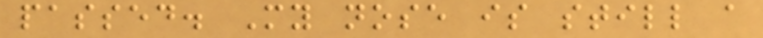passed. My nose is still a
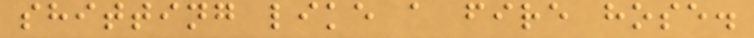shitting like a fire hose.
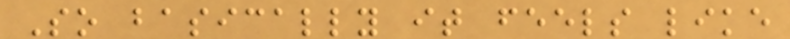So basically it feels like
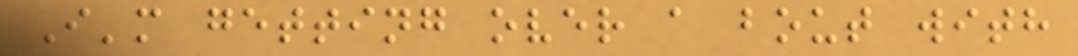I'm getting over a bout with
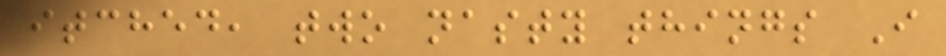itched, two nasty things I
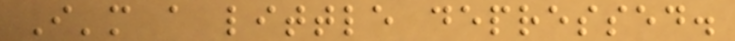I'm a little depressed.
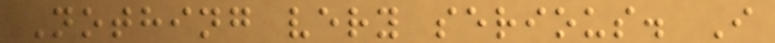Nothing very serious. I
